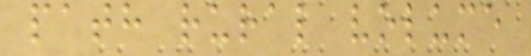path rural volume
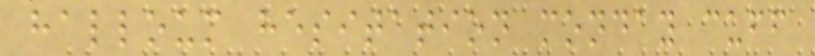halloum hesitation monday cuff
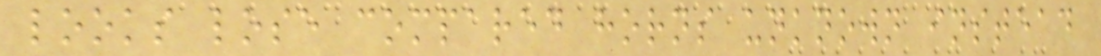looks lose compared horns unknown instead
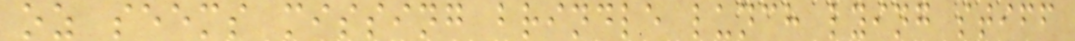oz seems missing brindle lunch lying stiff
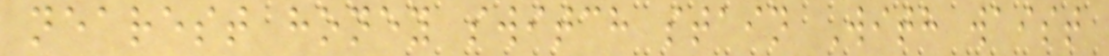nearest honey switch stain With waist
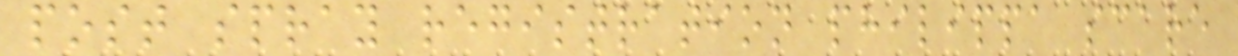post spray registration philippa scare
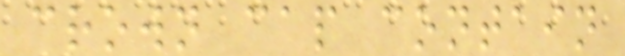crown cap contain
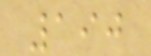190
